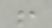!
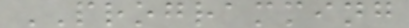PROGRAMMING
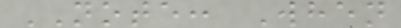NOTE: When
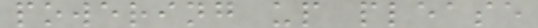powering up please
